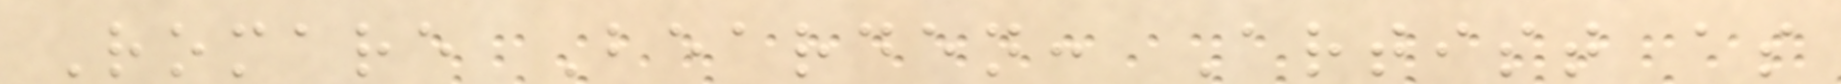Romare Bearden: Artist as
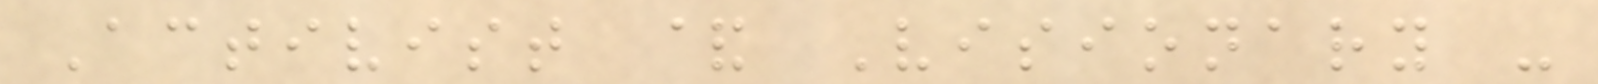Activist & Visionary -
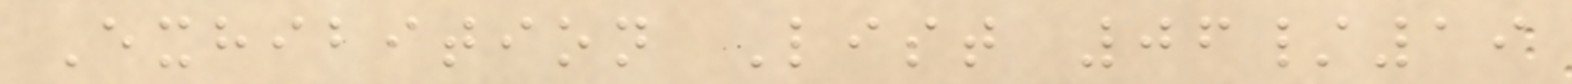Exhibition List 06/19
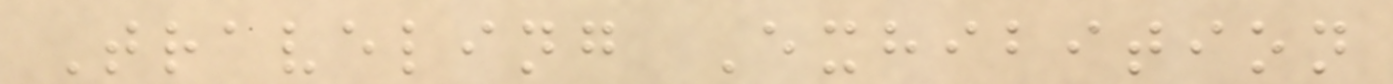Traveling Exhibition
